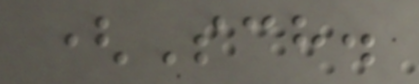(Sch.
